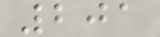201
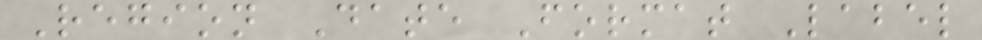Region Date Format Label
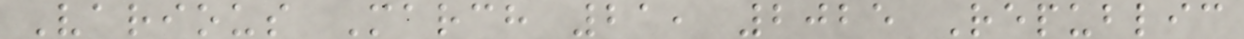Various March 21, 2025 Republic
